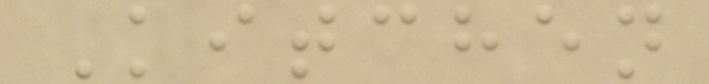Kitchen
